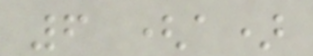6 (a)
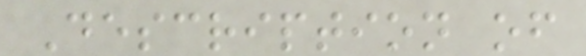Description of
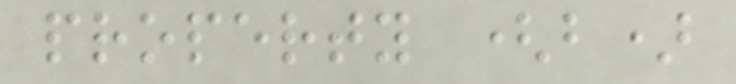property (b)
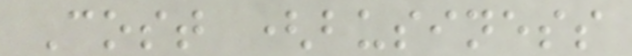Cost (business
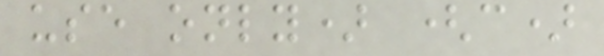use only) (c)
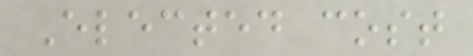Elected cost
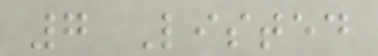7 Listed
